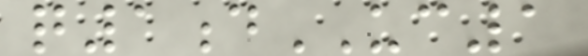q1dUC1
